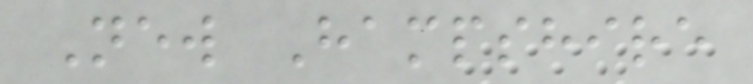New Hampshire
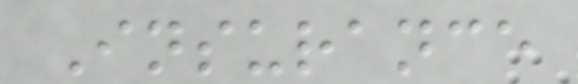Insurance
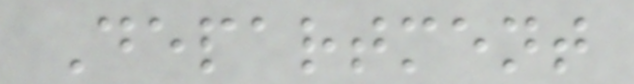Department
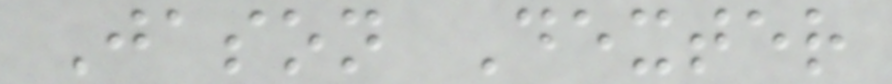Jason Dexter
